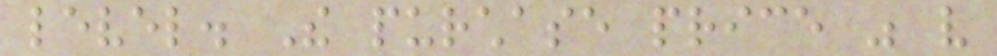level. The purchase price was very
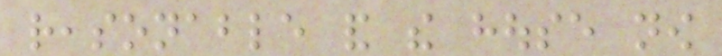reasonable and the house now
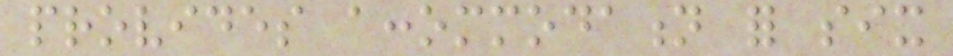provides accommodation for six
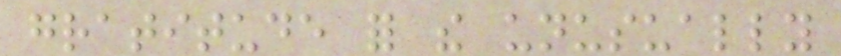gratitude for the unusually
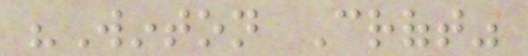"Winton Croft"
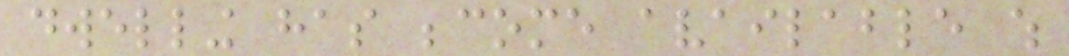dwelling has become available which
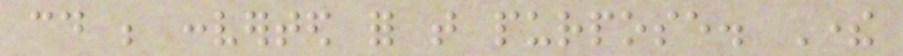could be converted for that purpose. There
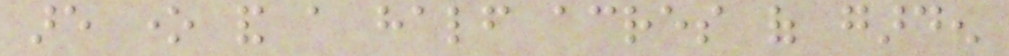are one and a half acres of garden
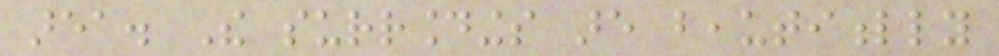area. The surroundings are beautifully
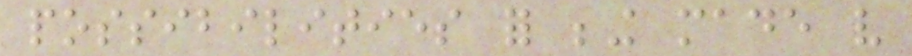possibilities for being made very
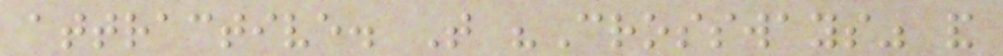attractive. That "Crossways" and
